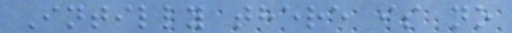Intilly there is no
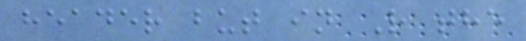header but in R the
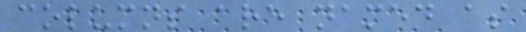columns are named as
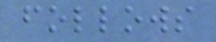follows
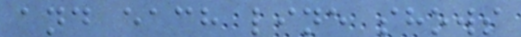and each line shows
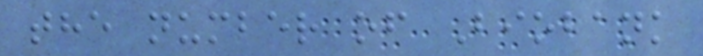the number of Biobank
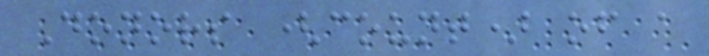Donors (count) of a
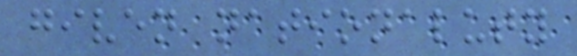given nationaluty
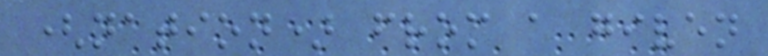(nation) from a given
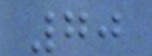70
